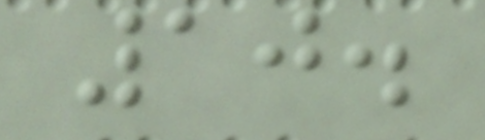10.
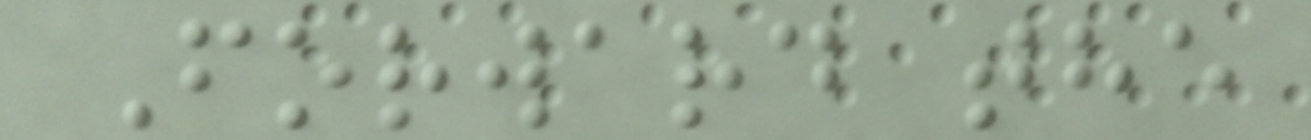Forward the
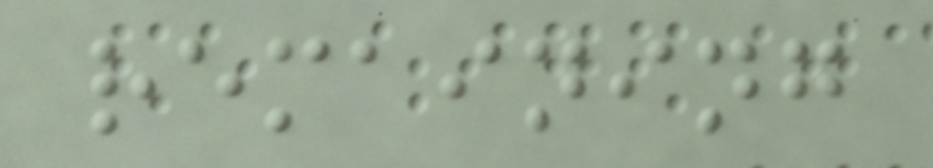remaining
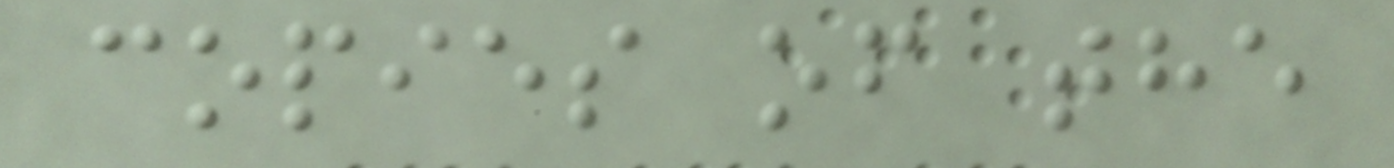copies of the
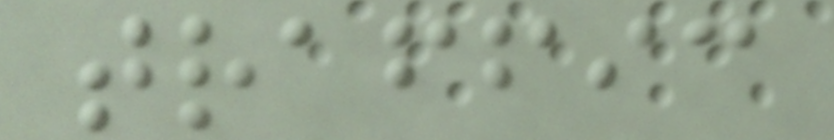traffic
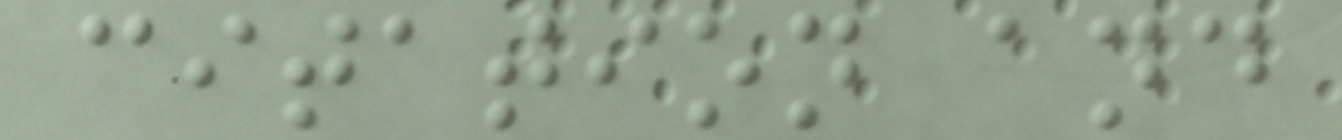citation and
